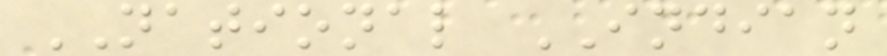NATIONAL INDIAN
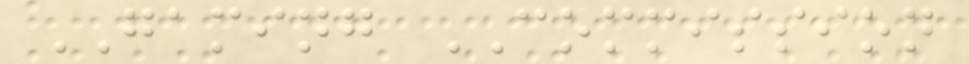GAMING COMMISSION
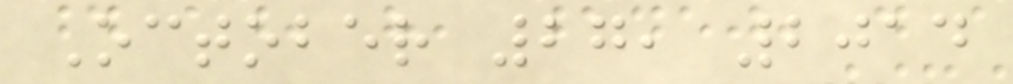October 27, 2014
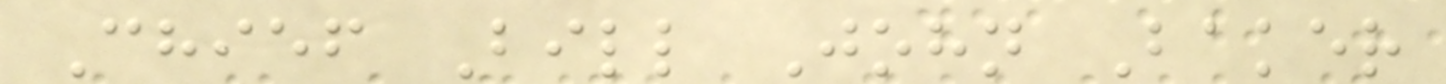Chief Bill John Baker
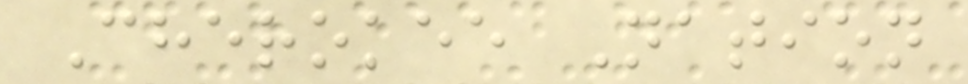Cherokee Nation
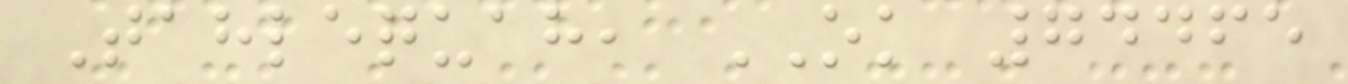Tahlequah, OK 74465
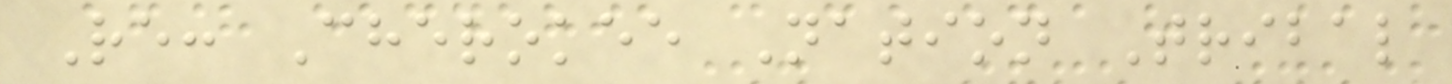Re: Cherokee Nation Tribal
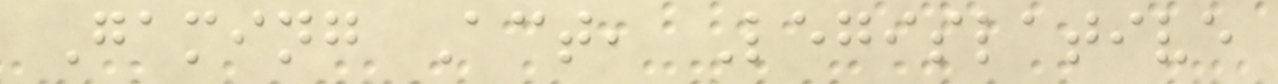Gaming Act, Legislative
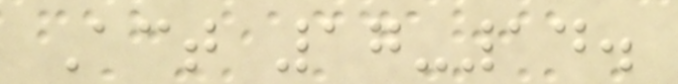Act 17-14.
